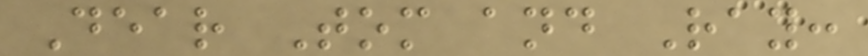Dear Tom and Ray:
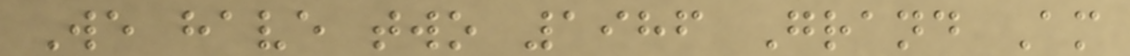We have two 1986 Grand Am
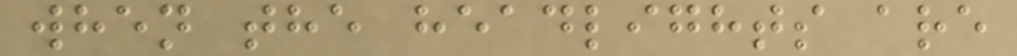when the headlights are
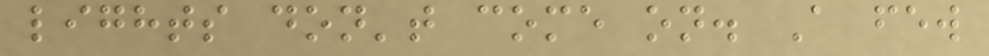lights don't come on. A few
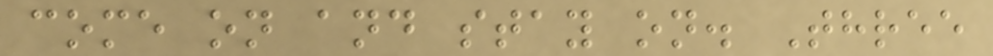come on and stay on. Three
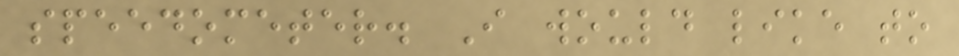speedometer. I would like to
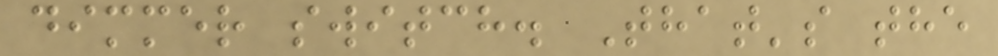dimmer switch. That's the
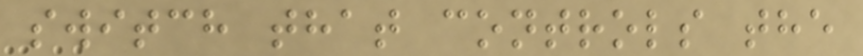switch that controls the
